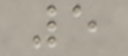5
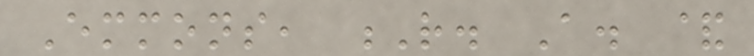Emmons, R. A. &
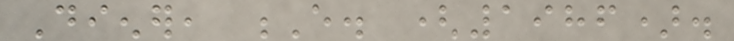Diener, E. (1986).
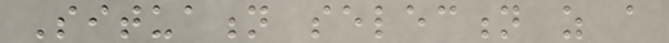Situation selection as a
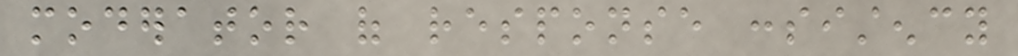moderator of response consistency
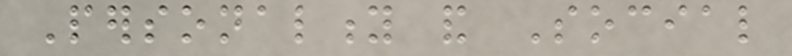Personality and Social
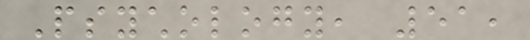Psychology, 51,
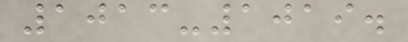1013-1019.
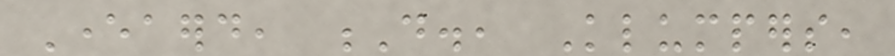Everaerd, D., Klumpers,
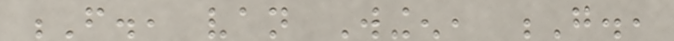F., van Wingen, G.,
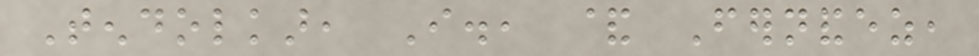Tendolkar, I., & Fernandez,
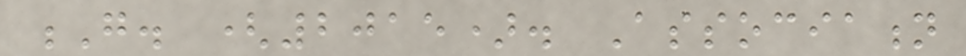G. (2015). Association
